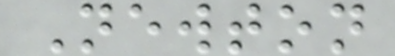Newton
